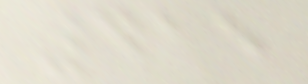415
